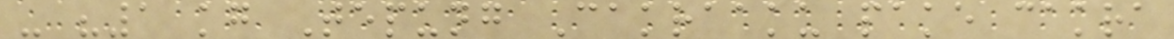- "1 kg Tepung Cakraaku pake cakra
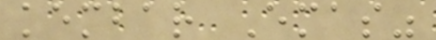kembar Emas"
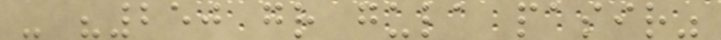- "250 gr gula pasir"
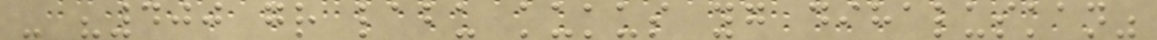- "400 gr labu kukus yg dihaluskan"
